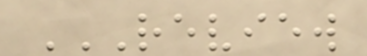REVIEW
